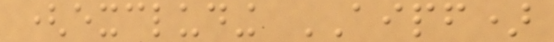(excluding AIPF)
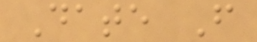Date From
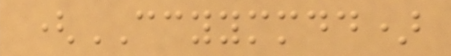(CCYYMMDD)
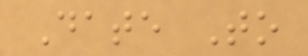Date To
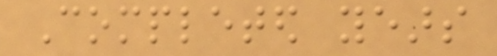Completed years
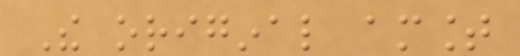The original amount
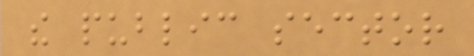the public sector
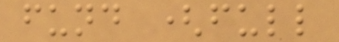fund (full
